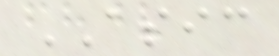ASIC
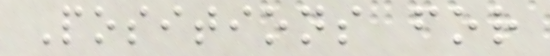Positions for
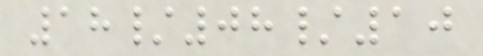18/08/10
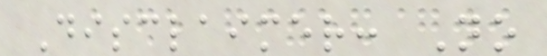Disclaimer: No
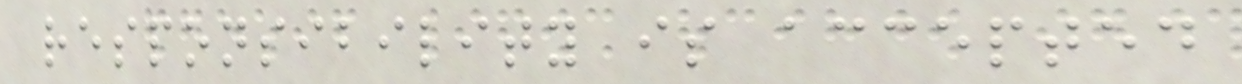responsibility is accepted
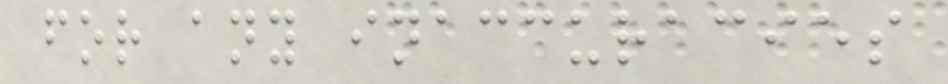for any inaccuracies
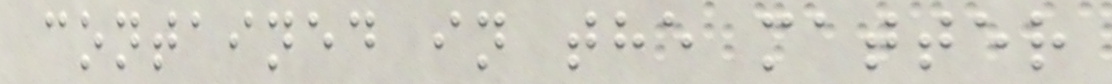contained in the matter
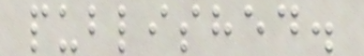published.
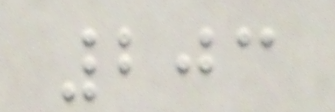203
